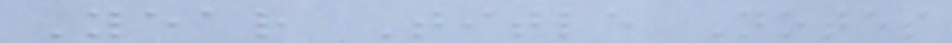Year Title Notes
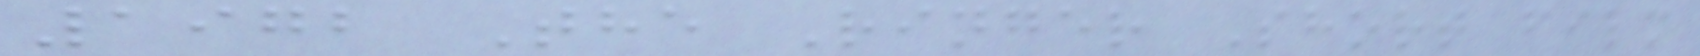1972 The Ringer Short film
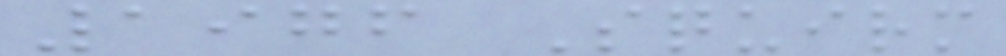1976 Squirm
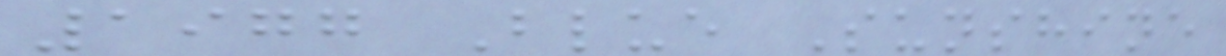1977 Blue Sunshine
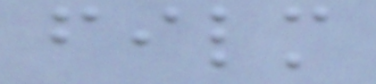film
